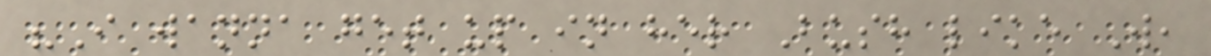"I wanna get up in her Bush like W,
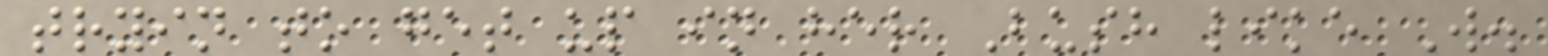tryin to get up in her Bush like W.
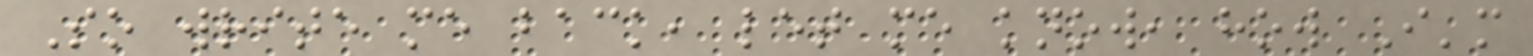So write me back, let me know, how I'm
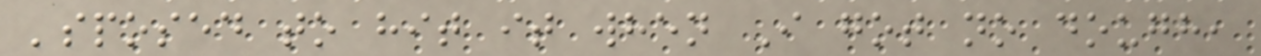'sposed to hit it when I got no dough,
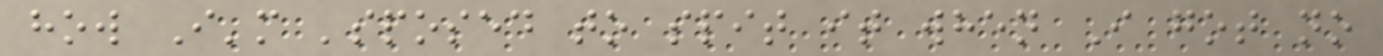how I'm 'sposed to spit it when I got no
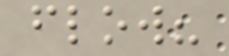flow?
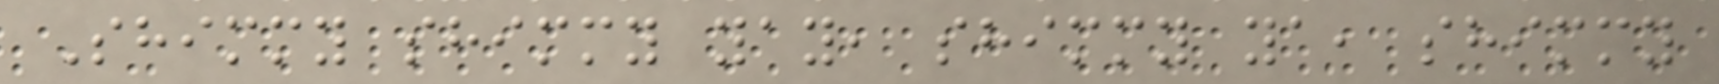Shimmy shimmy yay, shimmy ya, shimmy
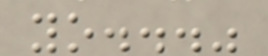yo..."
